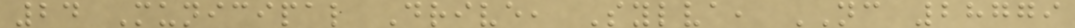24 Municipal Drive, Sylva, NC 28779
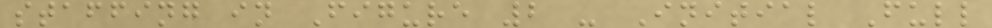staffing in Figure 2 - Initial Full
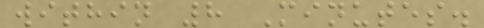within 8 Minutes.
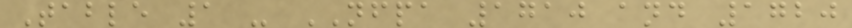Table 1 - NFPA 1710 and 1720
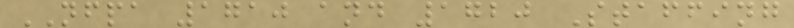NFPA 1710 and 1720 Staffing
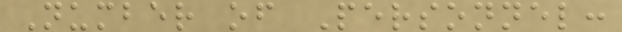Number of Personnel:
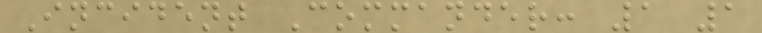Incident Commander: 1 1
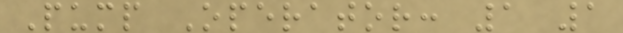Pump Operator: 1 1
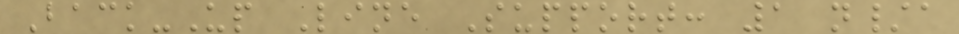Back-Up Line Support: 1 n/a
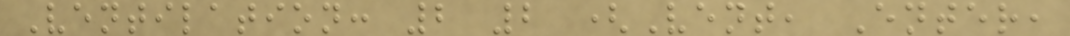Ventilation: 2 2 (Vent, Enter,
